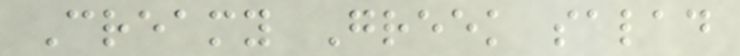Creamy Greek salad
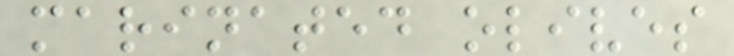marinated olives
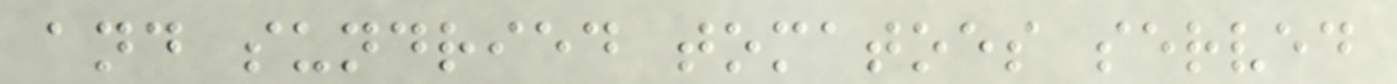and sundried tomatoes served
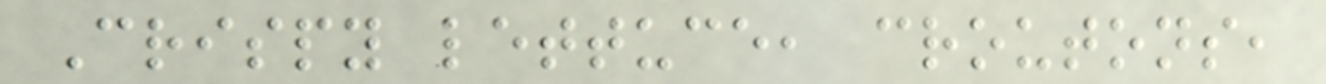Crispy lettuce, croutons,
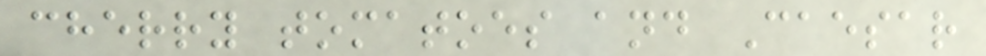cherry tomatoes and Caesar
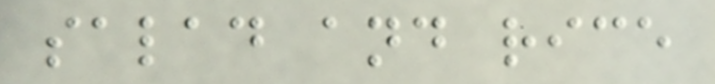salad and rice
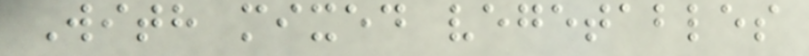With mixed vegetables
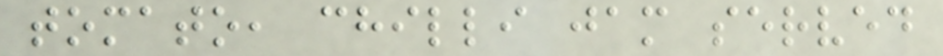tomato, chilli jam served
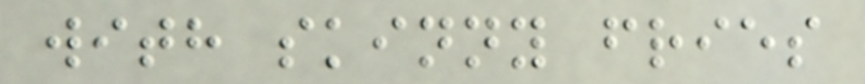with skinny fries
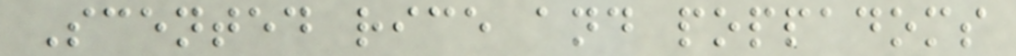Scented rice and poppadoms
